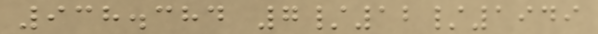938.384 7/12/1949
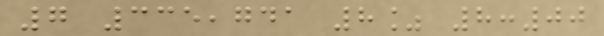7 335,741 8% 8:00
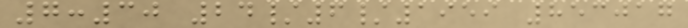7:30 24/6/1959 853017
